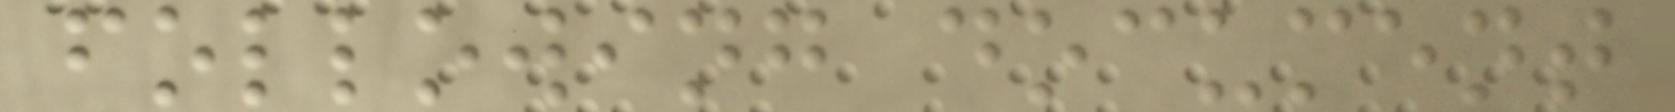following document
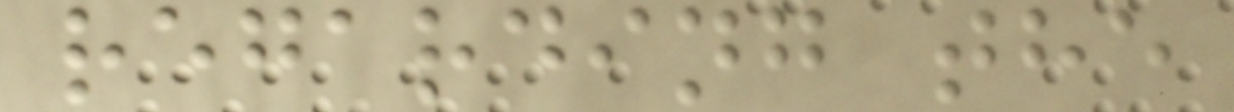regarding the
